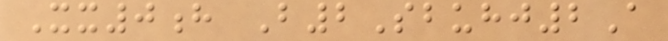Xx0h B2Sbuhj2A
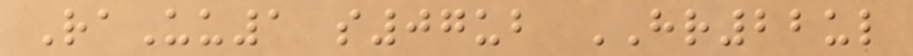RaUu1 s07ub HR22ul
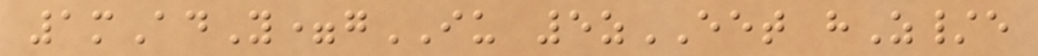1mAdY=gIU 5zEET hZ/e
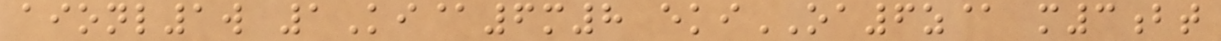aionl1w 1Ki@6m8 ekiOA6z@ m3bt
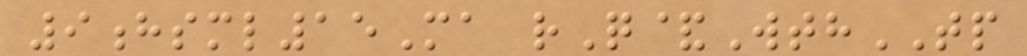9hsml15Ma rQ&WthTP
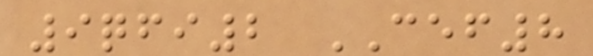9qfi2 CEF8
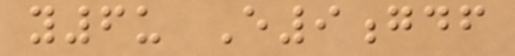y6u E9gdf
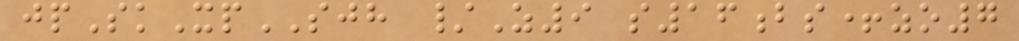jpSkXpSJH /Z9 s16bs+zo7
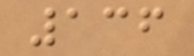136
